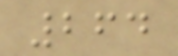264
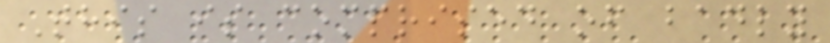This is comprised of badly
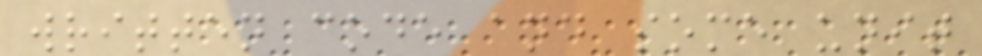written code and some unit
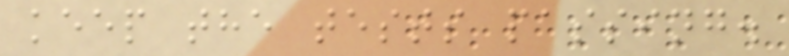keep the tests passing.
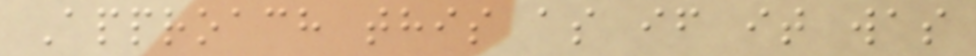Approach this as if it was
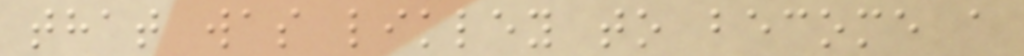that was likley to become a
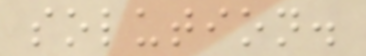solution.
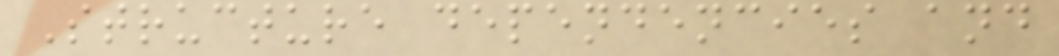Structure dependencies and
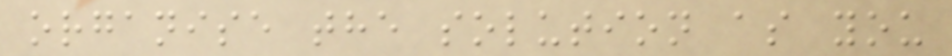organise the solution as you
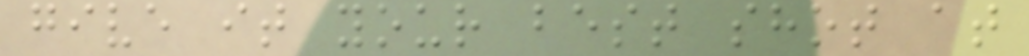give it your best shot at
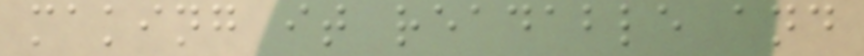making it readable and
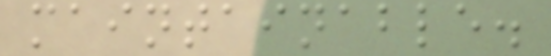maintainable.
